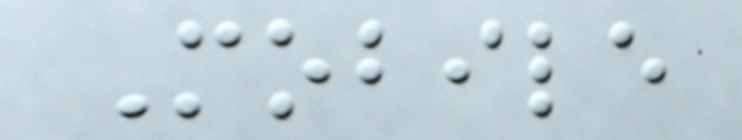Mobile
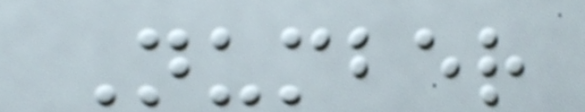Number
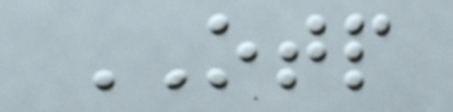OTP
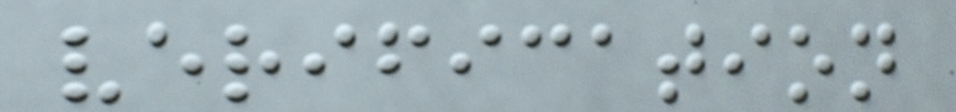verification
